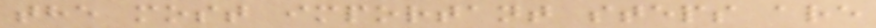the most important steps are
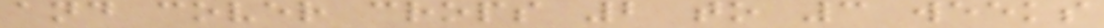and cover crops 2 to 3 weeks
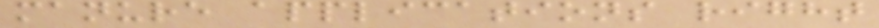manure applications right
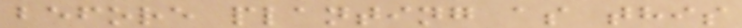before planting as this
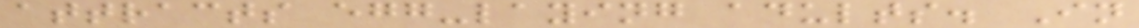attracts egg-laying adults. In
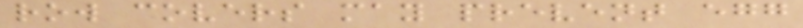row covers may prevent egg
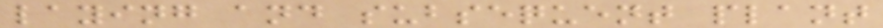laying and subsequent plant
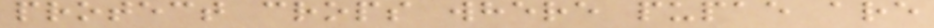protect crops where pupae are
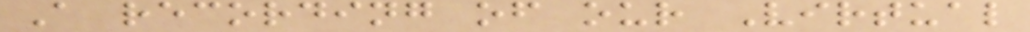A recording of our Virtual
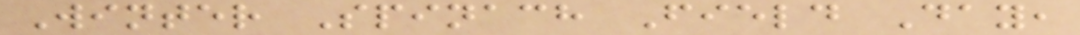Winter Spinach Field Day,
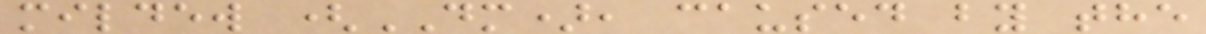mildew (DM), caused by the
